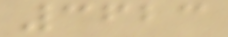3623
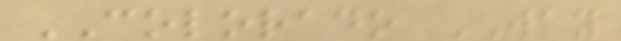COLORADO WAY
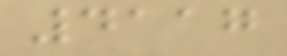4117
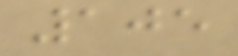105
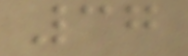37
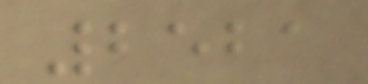2521
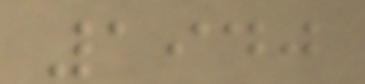1940
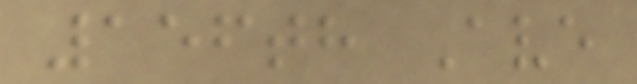156th Ave
